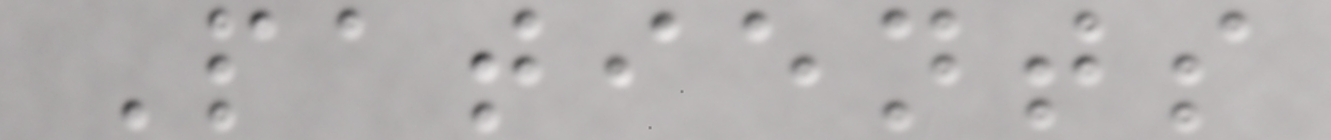Patients
